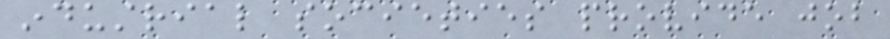industrial societies provide job
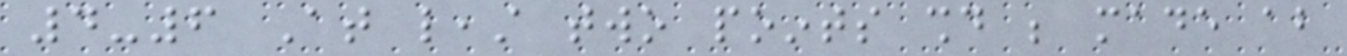4-6 At least two points should be made about
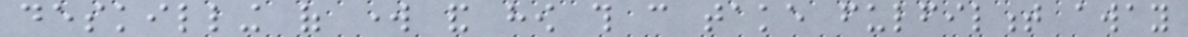deskilling of work and how this can take fulfilment away
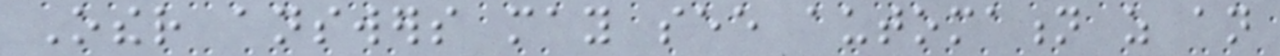Other answers may see automation as an
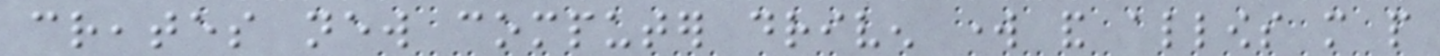creates new computer driven work and allows more people
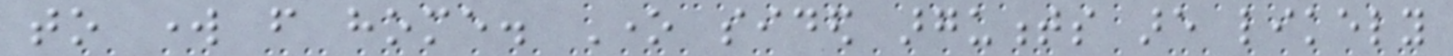to work from home. One sided arguments are likely
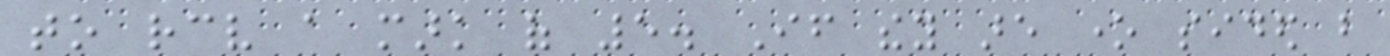to receive a mark of 5. If they are one sided but
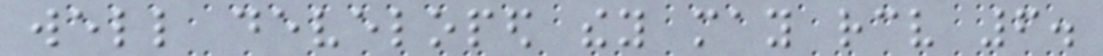well developed they may receive 6.
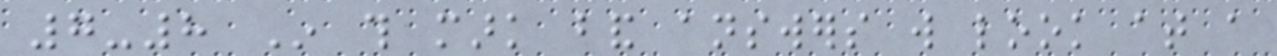7-8 In this mark band answers will look at a
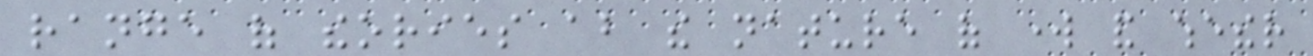range of theories about the nature of work and whether
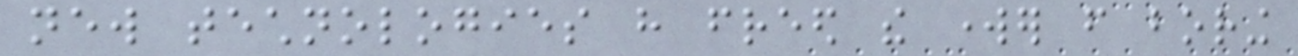new technologies have freed the worker from boring
